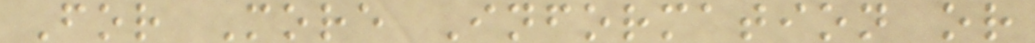For More Information or
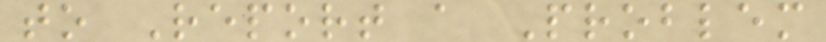to Report a Problem
